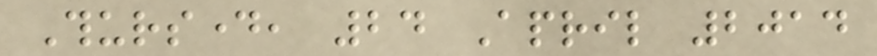Thursday, 24 April 2014
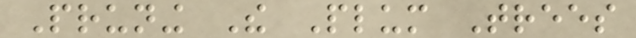Pruning The Plum Trees
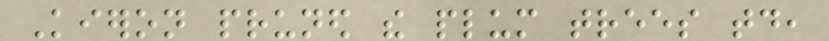Kieron pruned the plum trees today,
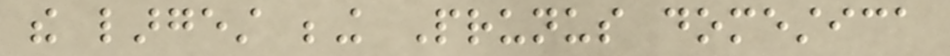the largest being Prunus domestica
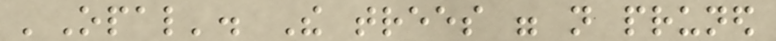'Opal'. The trees were not pruned
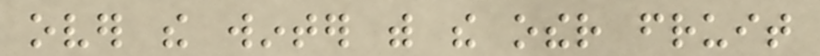over the winter with the other fruit
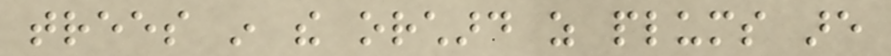trees in the orchard as plums are
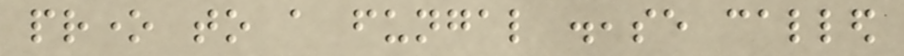prone to a fungal disease called
